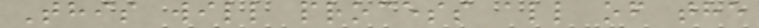This will process all of the
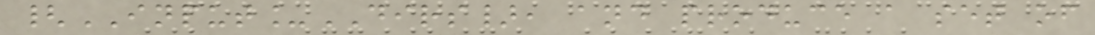{INPUT_DIRS}, and produce a set of
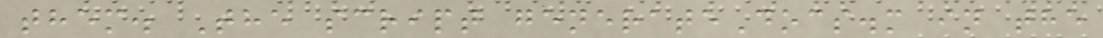them. The script generateDocs.m in the
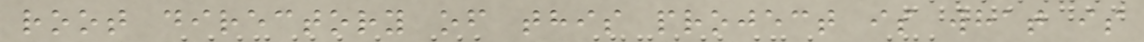root directory of this project is what is
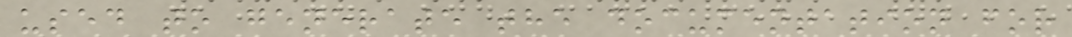used to generate the documentation for
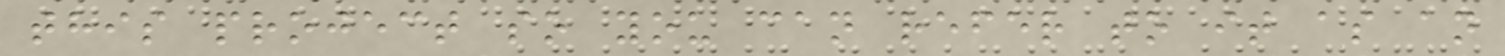this project so you can refer to it as an
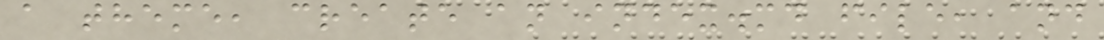a theme, create an index.md file, and
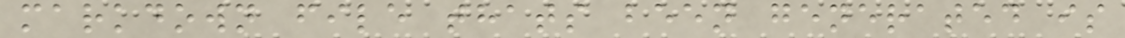markdown file thats been generated is
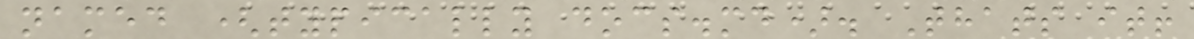named (typically docs.md). Thats it!
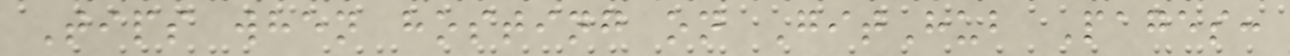Tips when hosting on GitHub Pages:
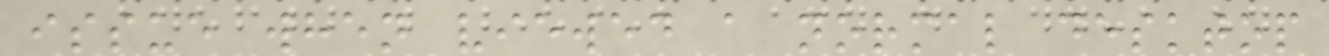issue when viewed a normal desktop
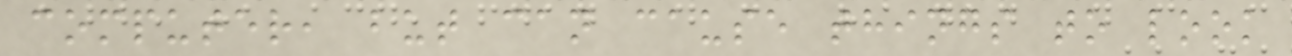computer, but can cause things to look
